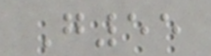G55
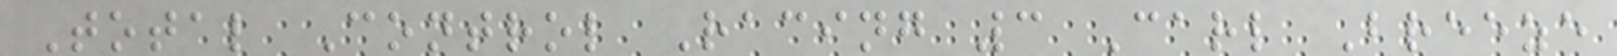Total Control Racing 3 Carl Breeze
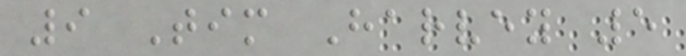9 Tim Harvey 5
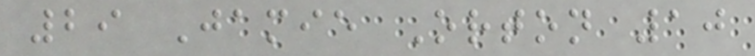29 Jamie Orton 10
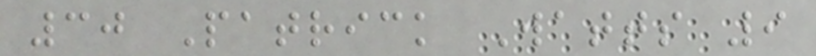30 Patrick Watts 9
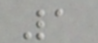1
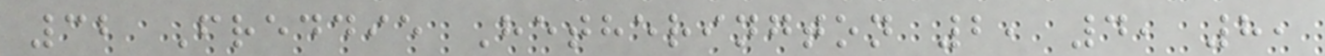32 Freddie Hetherington 2, 4, 8,
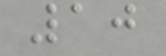10
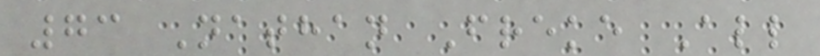73 Nathan Freke All
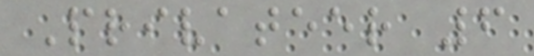Privateer 6
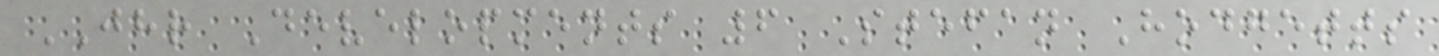JHR Developments 6 Stefan Hodgetts
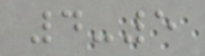4-5
